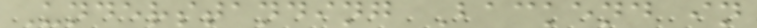Understanding Backend in
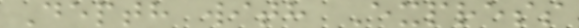Depth with Express
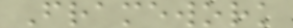Framework
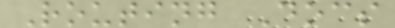Routing Docs
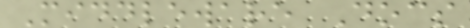Middleware Docs
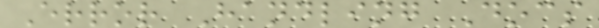Error Handling Docs
